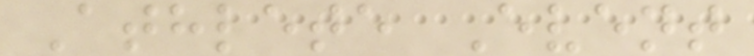Athlete Event
